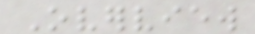Overview
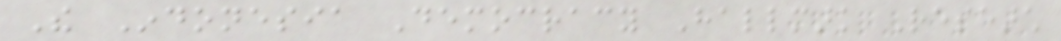The Indonesia Democracy Hallmark Research
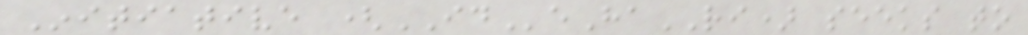Initiative (IDeHaRI) seeks to
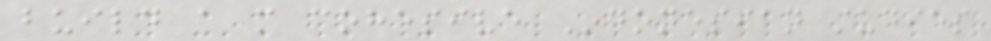build a more cohesive Indonesian studies
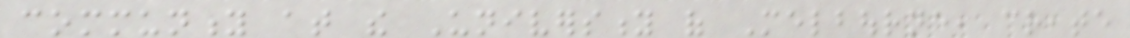community at the University of Melbourne, create
